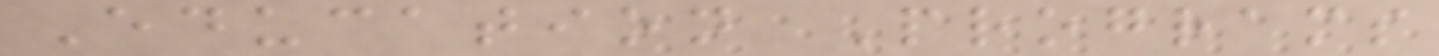Education Programs
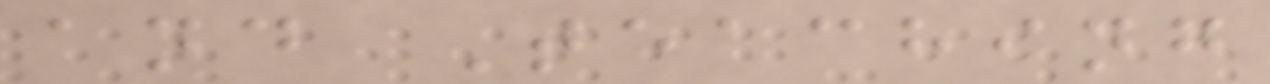and Teaching
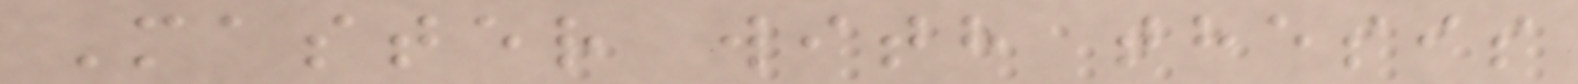Master with thesis
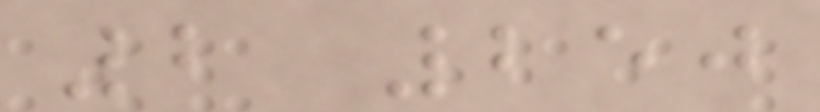2 250
